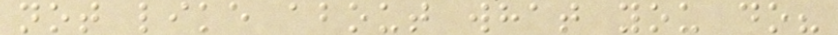not like about what you do?
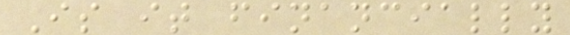Is it financially
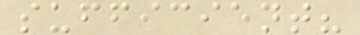sufficient?
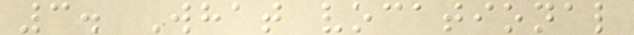3. What vocational
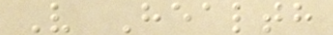V Health
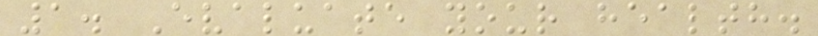1. Evaluate your health.
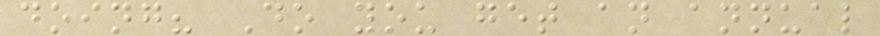doing? Do you get an annual
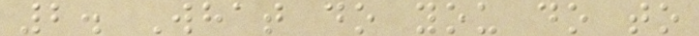2. What do you do to
